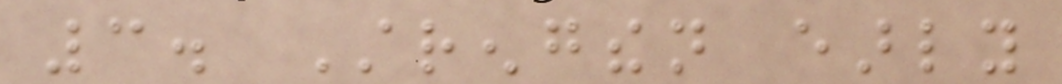3. Strengthen early
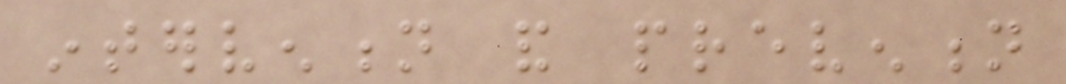intervention and prevention
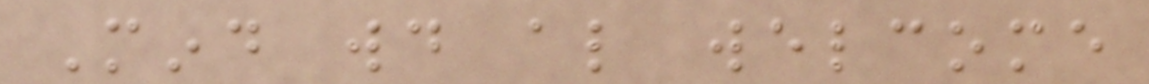Mind would also welcome
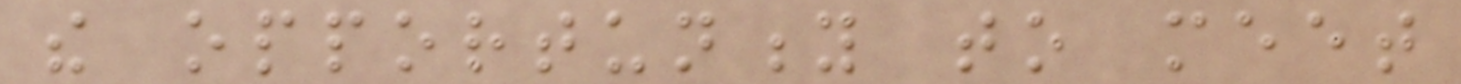the opportunity to meet
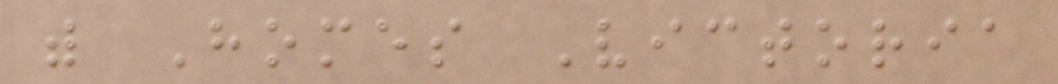with Homes Victoria
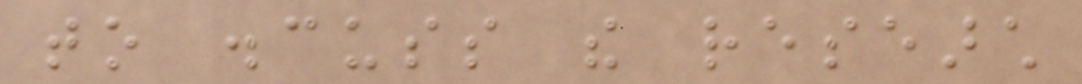to discuss the research
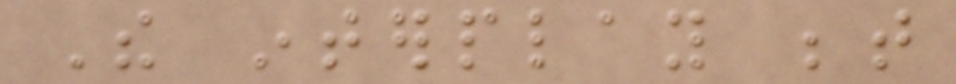The interplay between
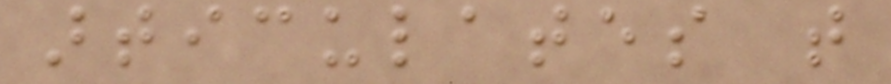articulates that
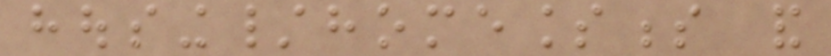housing/homelessness and
